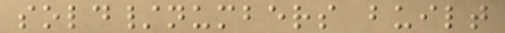sold/numbers built
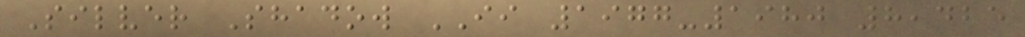Silver Shadow II 1977-1980 8,425
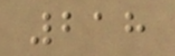218
